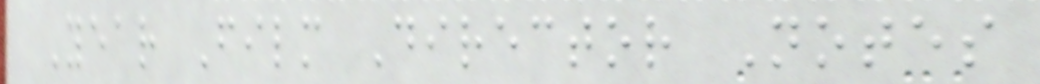Year Film Director Notes
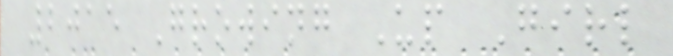2015 Growing Up Girl
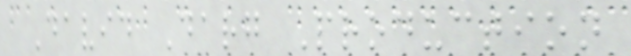David Darg Production
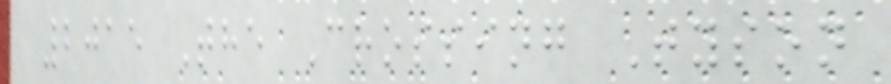2015 The Crossing Tyson
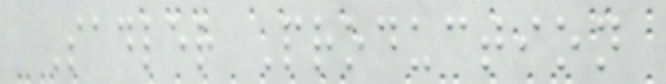Sadler Production
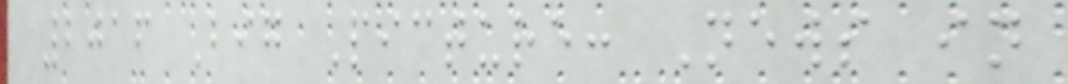2016 Big Picture: News in
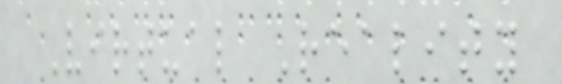Virtual Reality
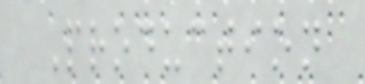Production
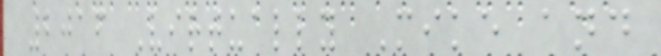2016 Virtually Mike and
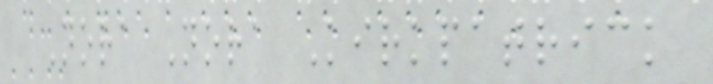Nora Nora Kirkpatrick
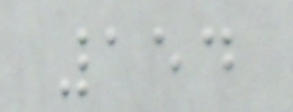154
